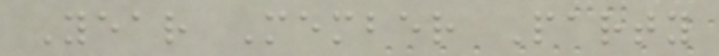Year Member Party
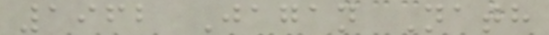1962 Jagan Nath
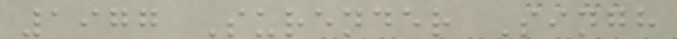1977 Surender Singh
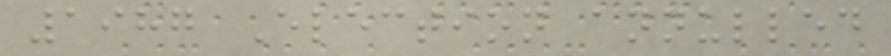1987 Election annulled
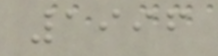1996
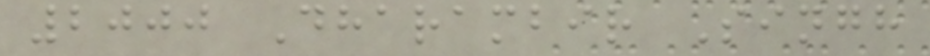2000 Dharambir Singh
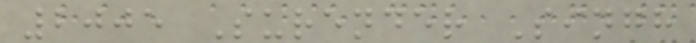2005 Surender Singh
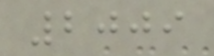2009
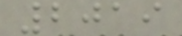2019
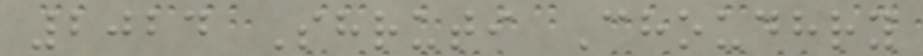2024 Shruti Choudhry
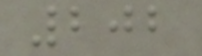202
